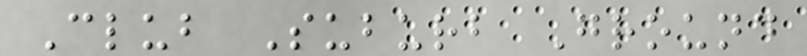Club Suburb Ground
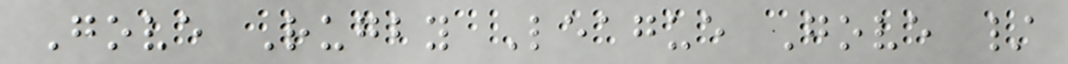Gove Rugby League Gove /
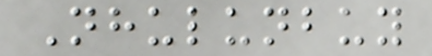Nhulunbuy
